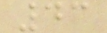43
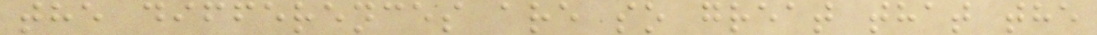the differences are so great that the
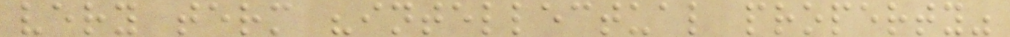very term "intellectual property"
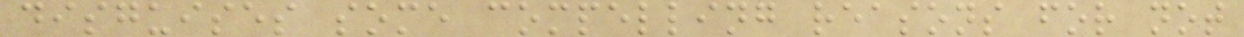disguises some compelling reasons for not
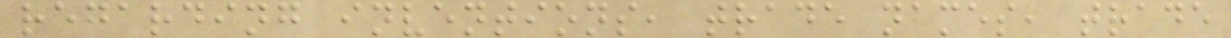regarding inventions, trade names, trade
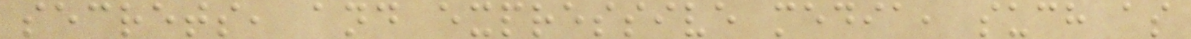secrets, and expressive media, such as
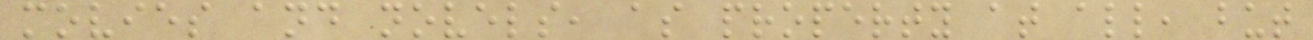movies and novels, as property at all, but
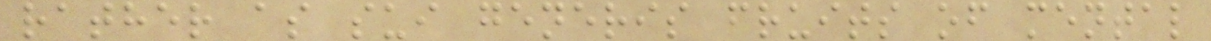rather as sui generis fruits of mental
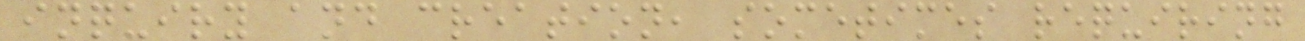inquiry and creation, sometimes requiring
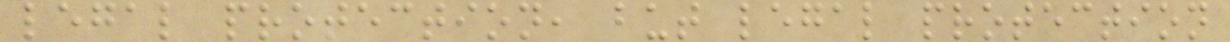legal protection, but legal protection
